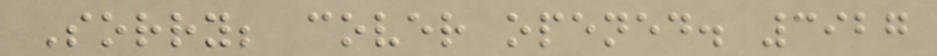Sorry; cover opened. 3927
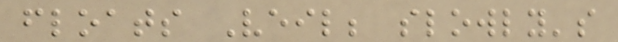floats Veil; slowly's
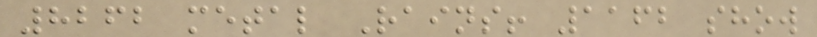8262 metal Rains! 1162 show
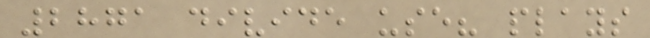2871 divide use? plays
